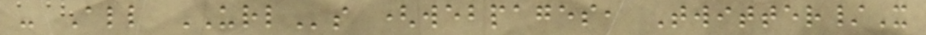- All URLs (webpages, Twitter/X
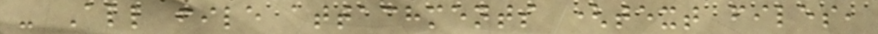- All file attachments (text files,
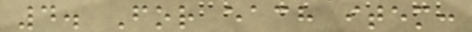4. For each item:
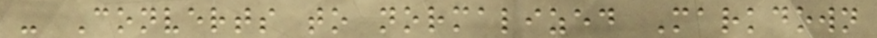- Converts to normalized Markdown
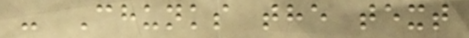- Chunks the text
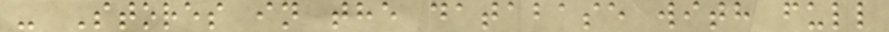- Stores in the database with full
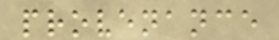provenance
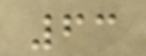63
